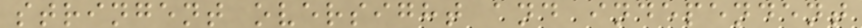stringent oversight and independent
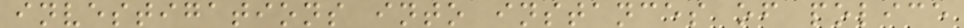investigations into instances of police
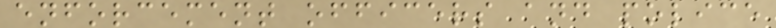enforcement officers and police
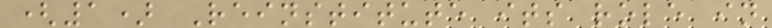(1) Reinstitute its role in
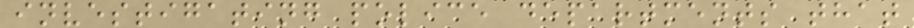investigating police departments that
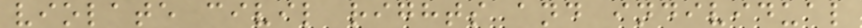violate civil rights and individual
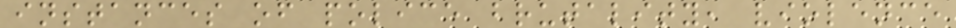instances of police brutality, violence
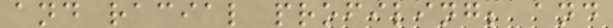and racial profiling; and
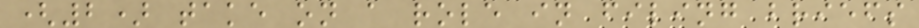(2) take on a role in filing briefs
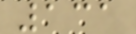131
